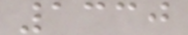1330
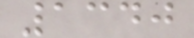1340
